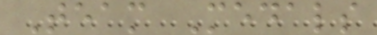Team Medals
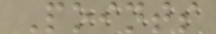Points
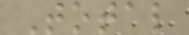Total
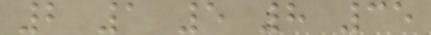2 1 5 8 35
